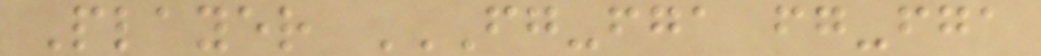Player FG-FGA FG-FGA
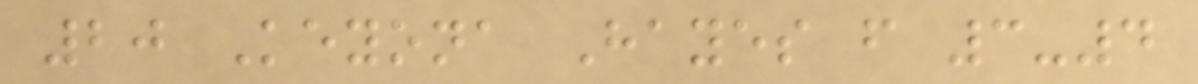20 Keyona Hayes f 3-4
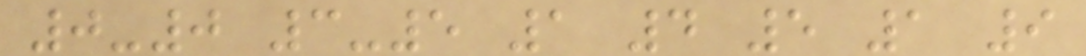0-0 3-5 1 4 5 1 9
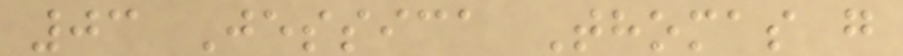03 Jessica Thomas g
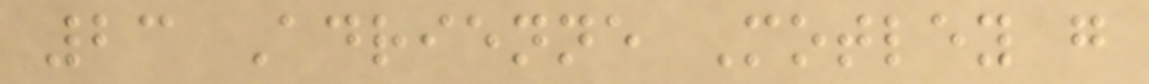23 Adrienne Motley g
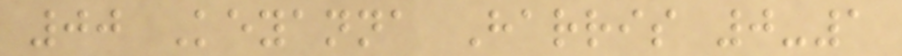00 Keyanna Harris 0-1
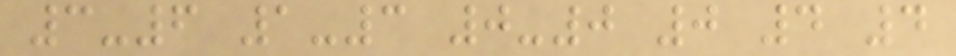3-6 1-3 0-0 0 4 4
